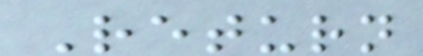Return
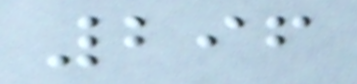296
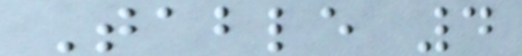Table 4
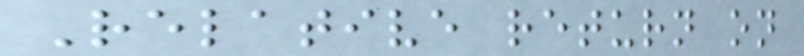Relative return on
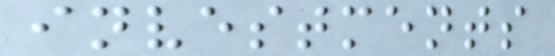investments
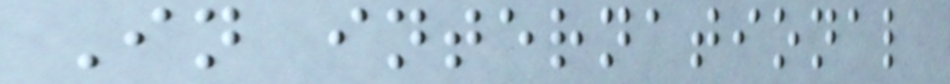In international
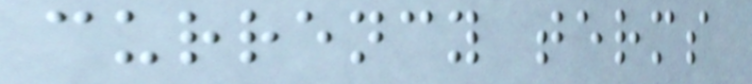currency terms
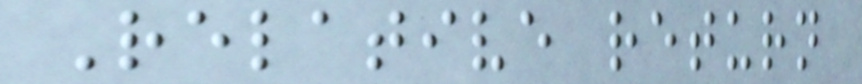Relative return
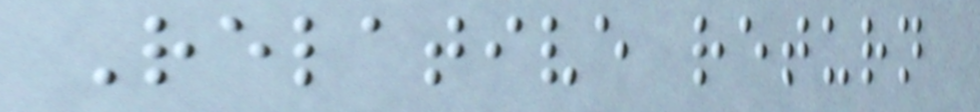Relative return
